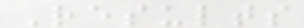Results
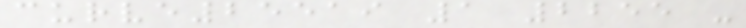curve25519 1 2255 -
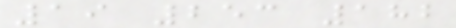19 253 182
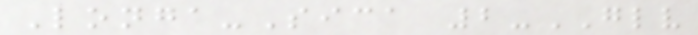Longa-Sica 2-GLV
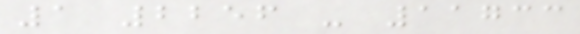1 2256 - 11733
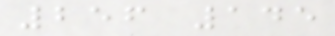256 145
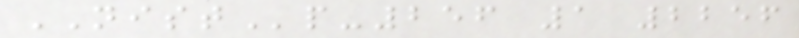NISTp-256 1 2256
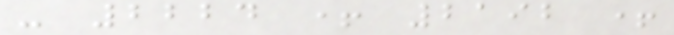- 2224 + 2192 +
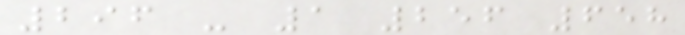296 - 1 256 658
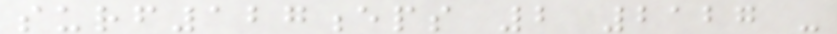surf127eps 2 2127 -
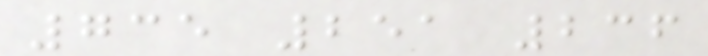735 251 236
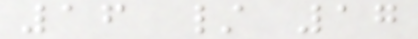16 / 17
